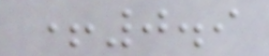+0.9
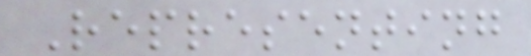Representing
